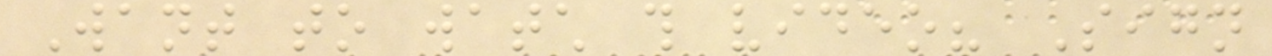Want to watch this video? Sign
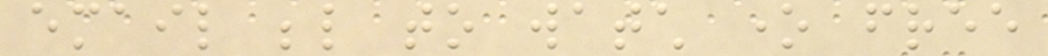email below to watch one free
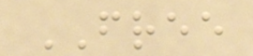FREE
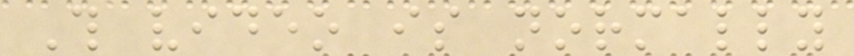This video is normally
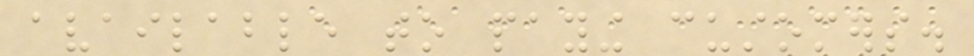available to paying customers.
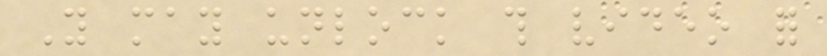You may unlock this video for
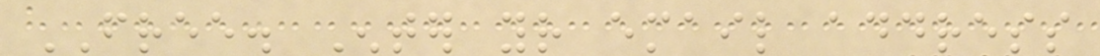FREE. Enter your email address
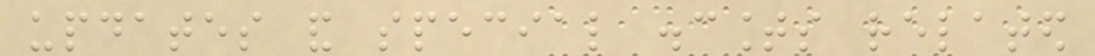updates and special discounts related
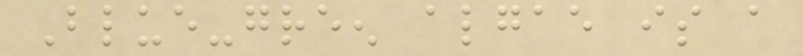Blue-green algae is a
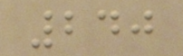240
